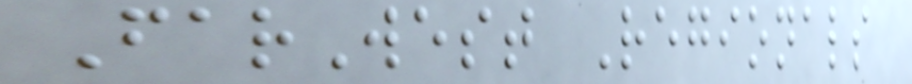FarWest Regionals
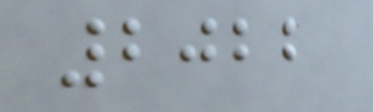2022
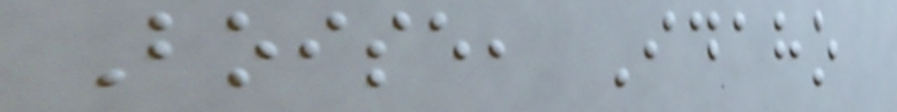Boise, Idaho
